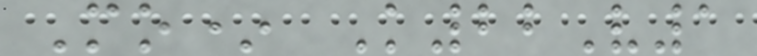Mo* K22V1
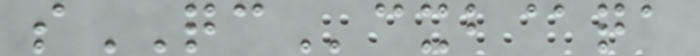sQCcxb@qa
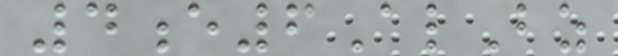4e6AlBz
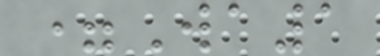=Wa1
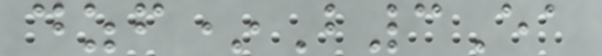dzf*B3Ea
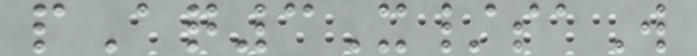pAq3X/saW
